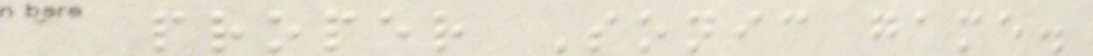a proper Sonic game.
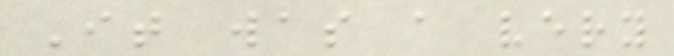It was a very
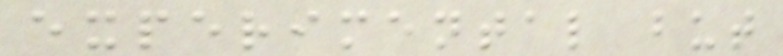experimental but
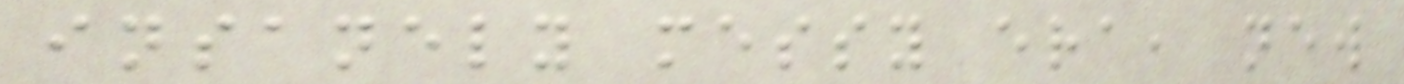insanely messy era, new
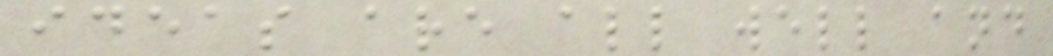ideas are all well and
